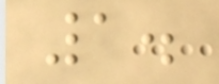1.
